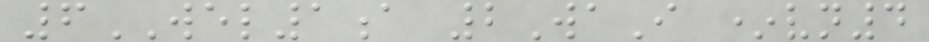6WEL1a 2WaI *vn4
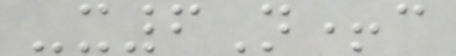-x6N+c
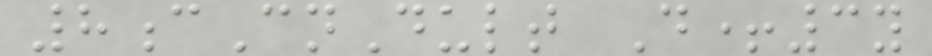8cCnDult D+3y
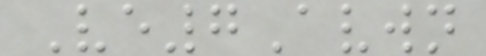Ve7Avwn
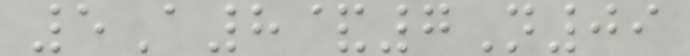5A8&7N09
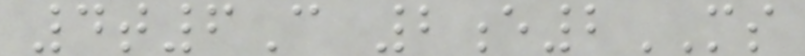4t6C 2e2MS
